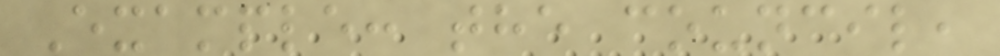Example: the council,
